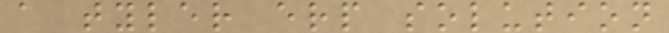a tyler erp solution
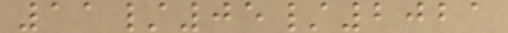11/05/2021
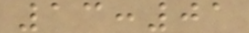13:01
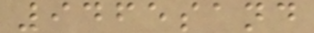9465sand
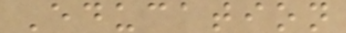Education
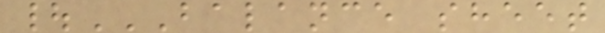|BALANCE SHEET
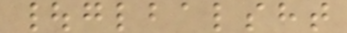|glbalsht
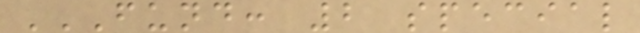FUND: 2 SPECIAL
